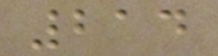214
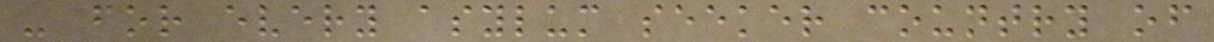- for every asylum seeker country of
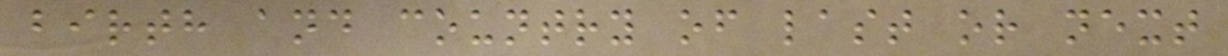birth and country of last or next
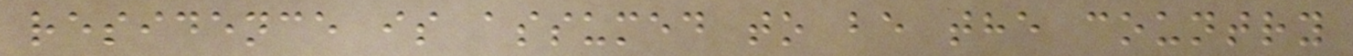residence is assumed to be the country
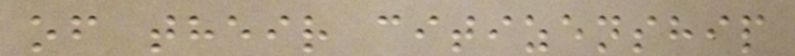of their citizenship
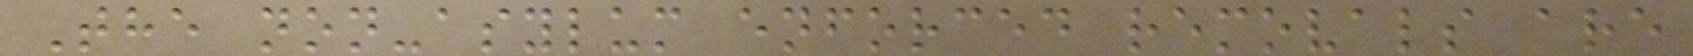The non-asylum enforced removals are
